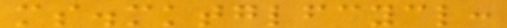ms.mktglfcycl:
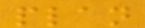plan
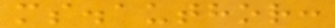ms.author:
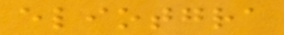eliotgra
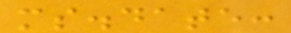ms.date:
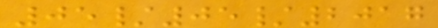05/05/2017
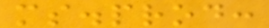ms.prod:
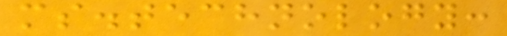ms.technology:
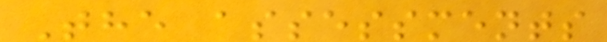The assessments
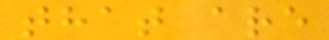that are
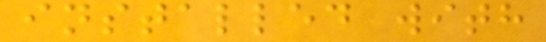installed with
